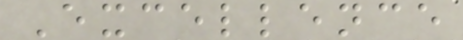Excellence
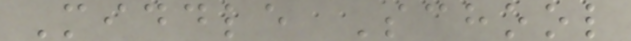Middle School
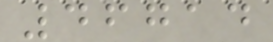46714
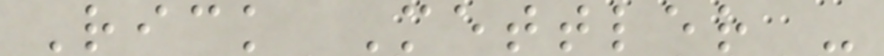Rick Mettler -
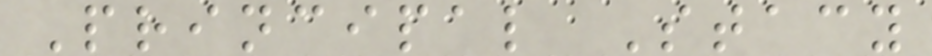Principal Stacy
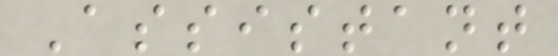Assistant
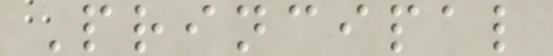Principal
